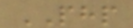PHP
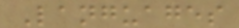Languages
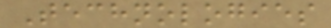Technologies
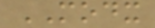MODX
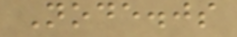Node.js
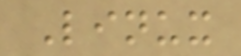Linux
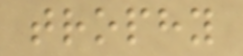trophy
